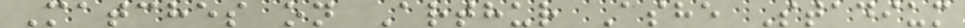Matches on Arthur Ashe Stadium
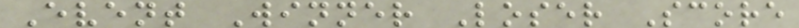Event Winner Loser Score
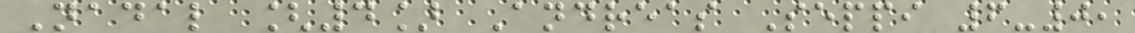Nadal [4] Andreas Seppi 6-0,
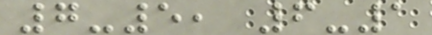7-5, 6-1
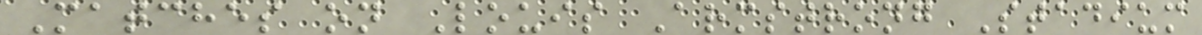Matches on Louis Armstrong Stadium
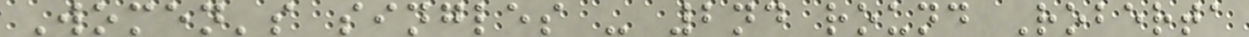Women's singles - 2nd round Roberta
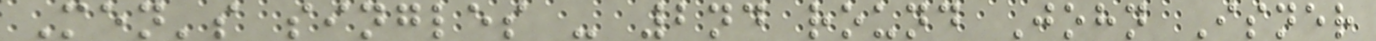Men's singles - 2nd round John Isner
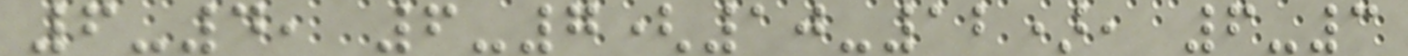6-4, 6-7(10-12), 6-3
